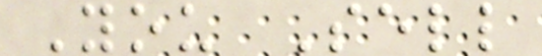You Sell
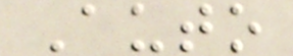Auto
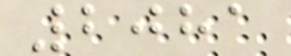2081
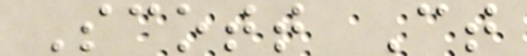Scott Ct
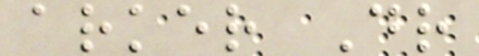arker Dr
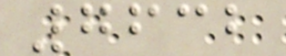7632
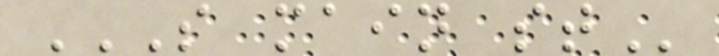S MAIN ST
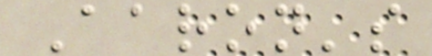Aaron's
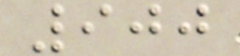900
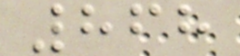868
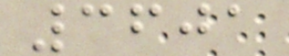3601
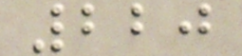220
